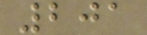201
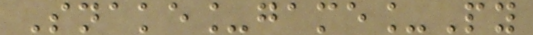Snake_game_Py
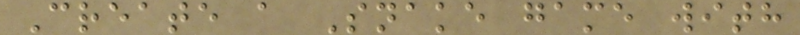Create a Snake game with
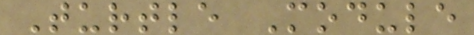Turtle Module
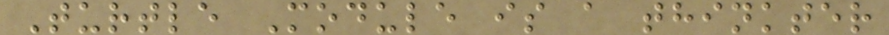Turtle Module is a thinkter
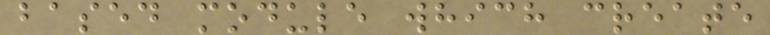based module which create
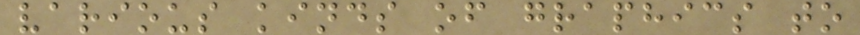various kinds of graphics to
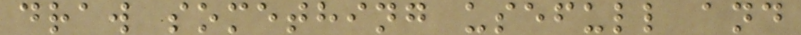draw something usefull and
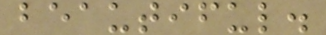beautiful.
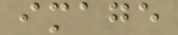image
